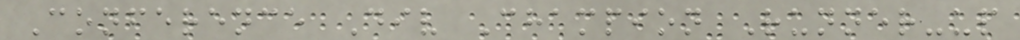Conference Div Champion Runner-up
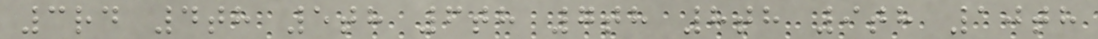3rd 4th 5th 6th 7th 8th 9th 10th
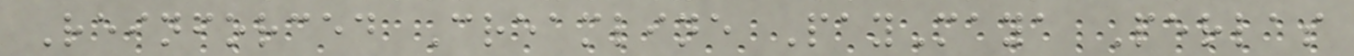Reinforced Creamline PayMaya Perlas
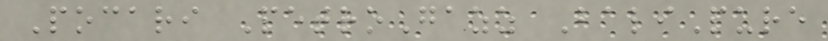Pocari PetroGazz BaliPure
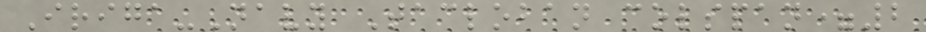Iriga-Navy Tacloban colspan=2
